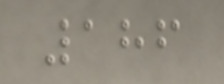186
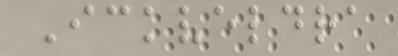Ickveldra
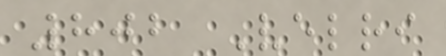802 Velri
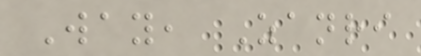Way, Zanri
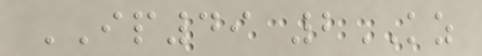IP49 2KZ
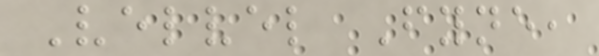Velvel Fyne,
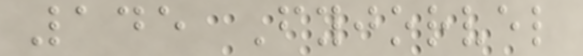145 Fyjorvel
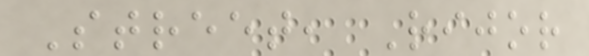Street, Rijor
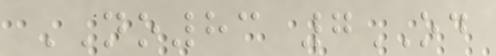NO83 7OD
